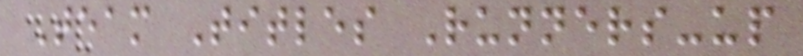Team Titles Runners-up
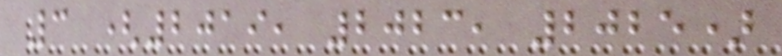3 (2019, 2023, 2025)
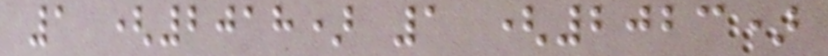1 (2018) 1 (2023)
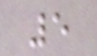5
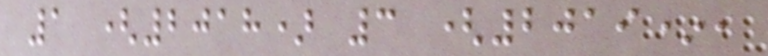1 (2018) 3 (2019*,
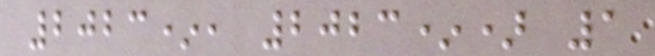2023*, 2023*) 1
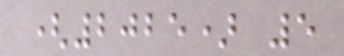(2025) 5
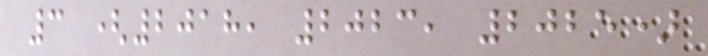3 (2018, 2023, 2025)
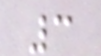3
